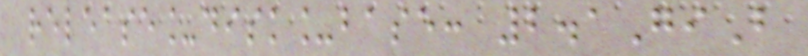release_disk_base: 2.1GiB
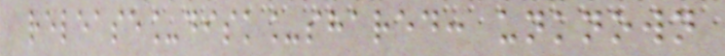release_disk_shared: unknown
